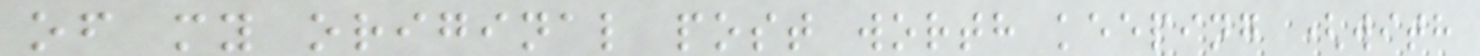of my original post worth keeping (with
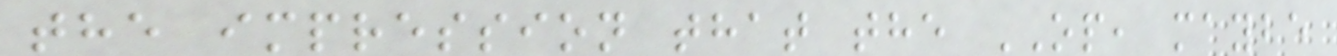the impression that the OP, maybe
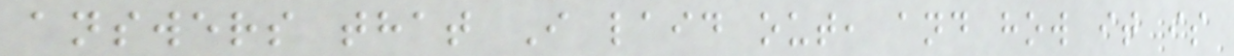answers that I laid out, and how it is
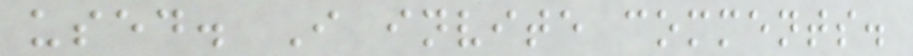used. I invite comments.
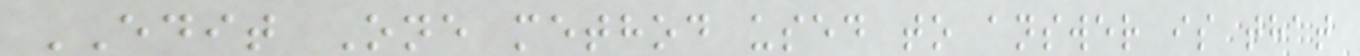EDIT One method used to answer is that
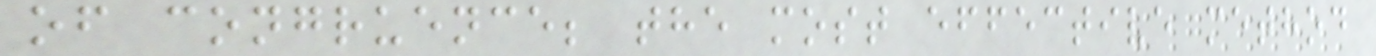of congruence; the most effective method
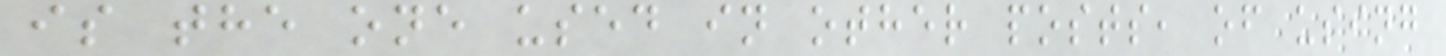is the one used in other posts, of using
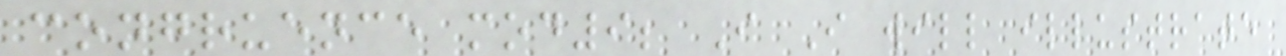congruence mod9; I I will illustrate
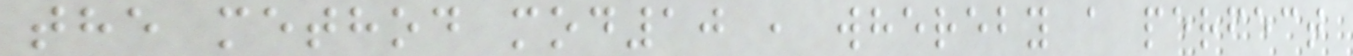the method mod10 , whereby a perfect
